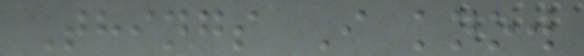Things I know
